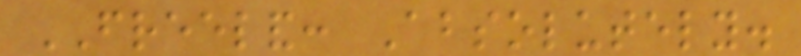FREELAND: Absolutely.
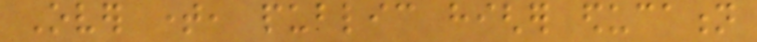Over time, public higher education
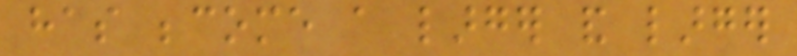has become a larger and larger
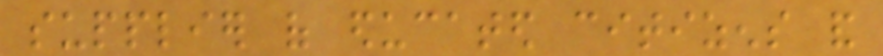supplier of educated citizens and
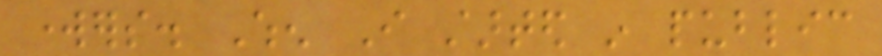workers. When I started in public
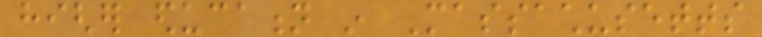higher education in Massachusetts
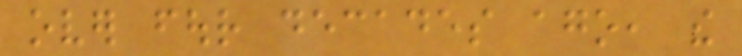over four decades ago, the
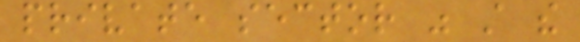private sector was still the
